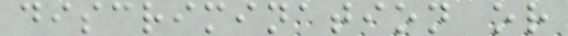discrimination or
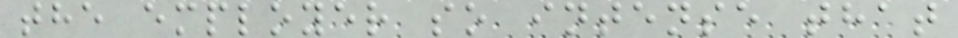the employer so intense that
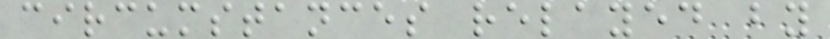circumstances relayed by
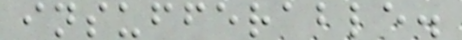insufferable.
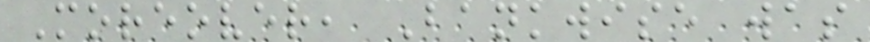Moreover, Bankwise was
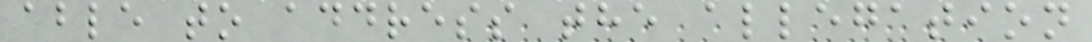able to address the allegation
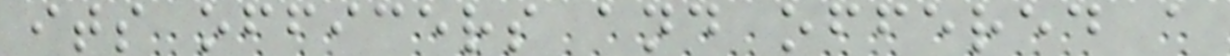its officers and offered a
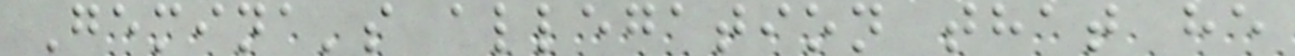Gemina's allegation that he
